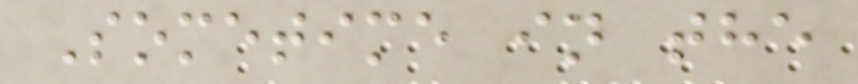Sometime in the
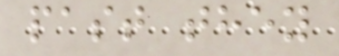past they
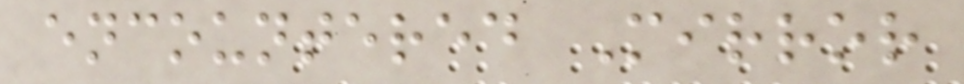encountered Mirror
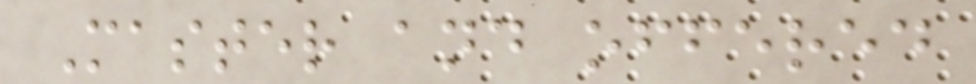Master and offered
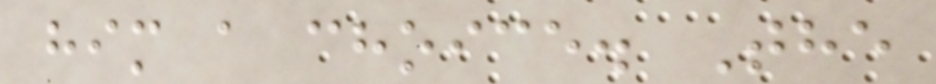him a choice. The
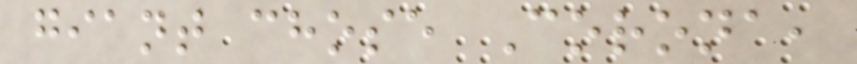giant chose Corona,
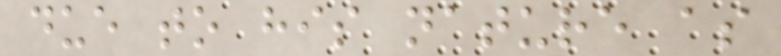due to his nature as
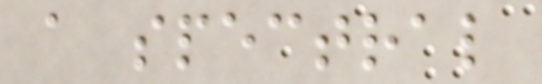a spectral
